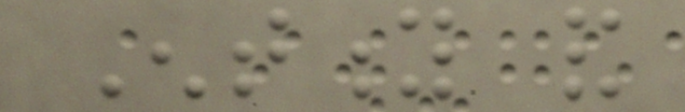Entity and
